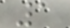1
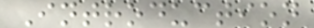Introduction
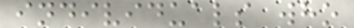individuals who
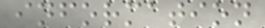information
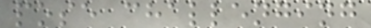pose challenging
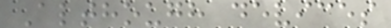Although devices
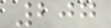207
